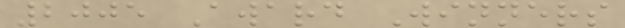2005 Award Winners
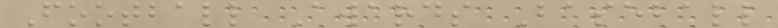Football Awards Baseball
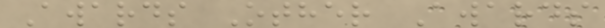Awards Other Awards
